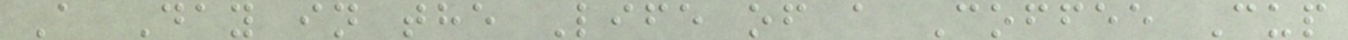A Day in the Life of a Coffee Cup
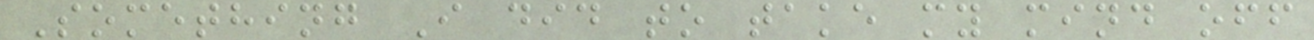Something I did to take my mind off
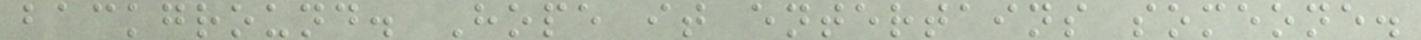background. Hope it entertains someone.
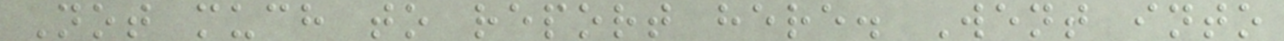Not much to report here. Went into
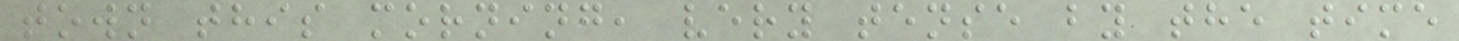town this morning, very tense by the time
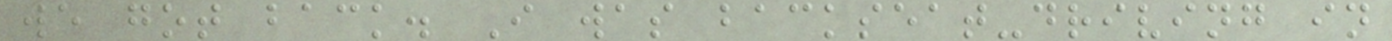we got back. I was backseat-driving in
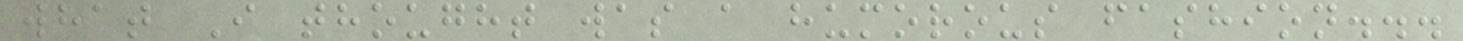what I thought was a humorous fashion...
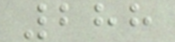288
